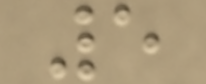5
